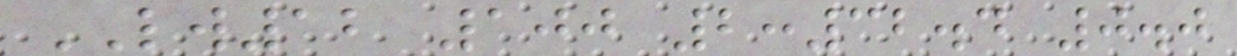LW12 100 2:32.4 0.0
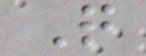Q
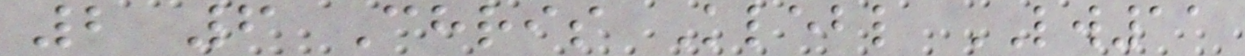2 6 Chris Klebl LW11
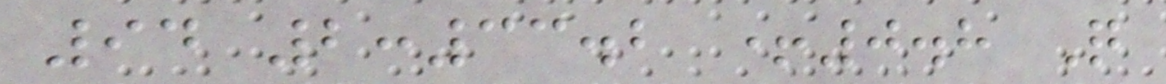94 2:33.2 +0.8 Q
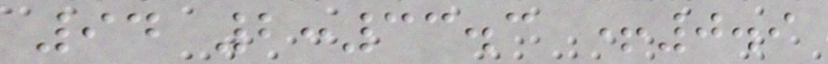94 2:33.3 +0.9
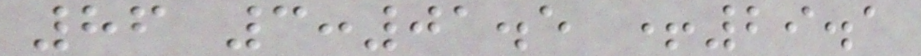86 3:01.5 +29.1
